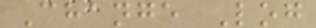Change Log
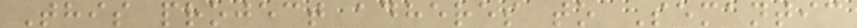This project adheres to Semantic
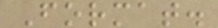Format.
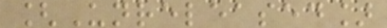[Unreleased]
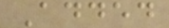Added
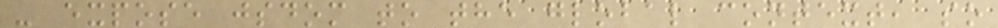- expose jsdom to the global context, so
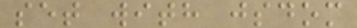set with jsdom
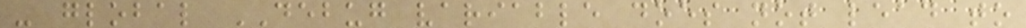- global DEBUG variable does not lead to
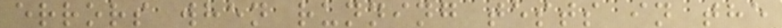errors when running tests in the
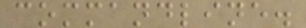commandline.
